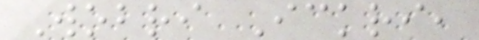Wobri Ickri,
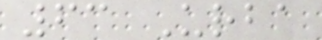63 Urba
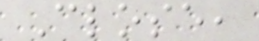Close,
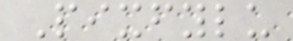Pixfylu
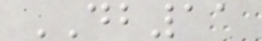DB11
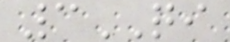3QI
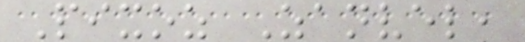Pixoz Zanvel,
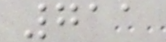711
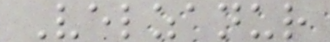Velzanur
